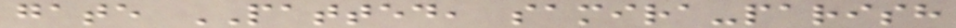gate PATTED, samira-parish
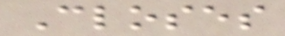Closes
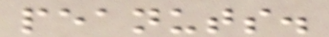peanuts.
